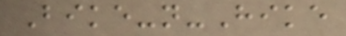Bike-n-Hike
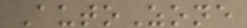AutoZone
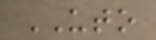UTO
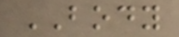BODY
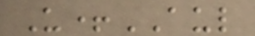U+AUL
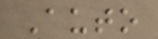Auto
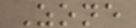Zone
